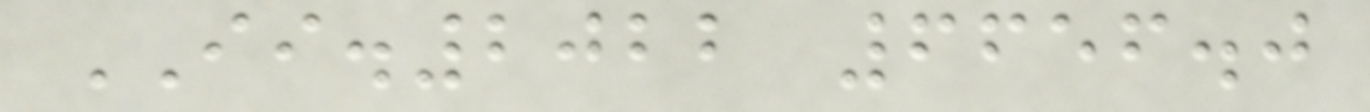II.2022 6656.0
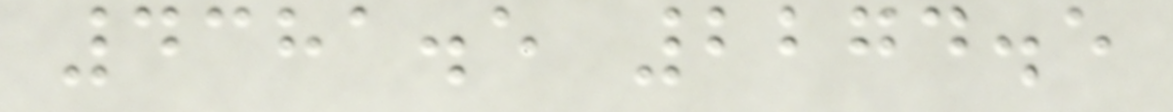4381.5 2274.5
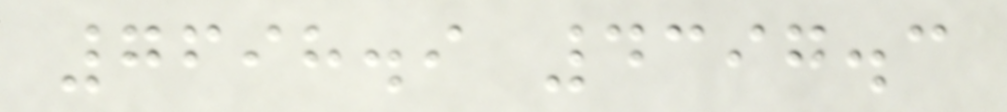7698.9 4397.3
